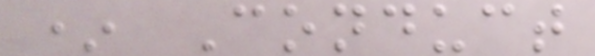* Conduct
